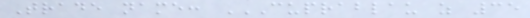Trade name: CUPRABLAU Z 35
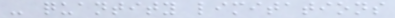- quantity limitations
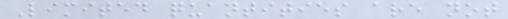Limited quantities are not
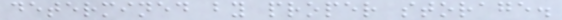determined by proper storage.
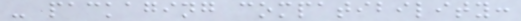- packaging compatibility:
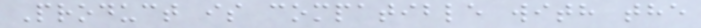Product is compatible with the
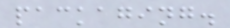packaging.
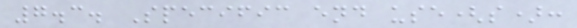7.3. Specific end use(s):
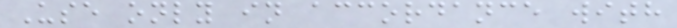Use only in accordance with
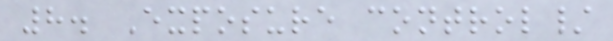8. Exposure control/
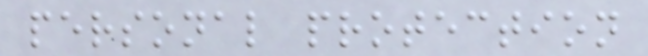personal protection
